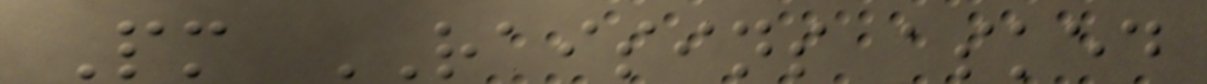Pm RAISINS asked
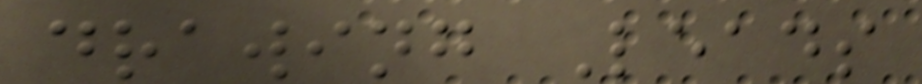drawing Leads
